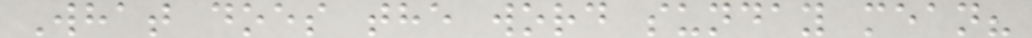What does the word sunday mean?
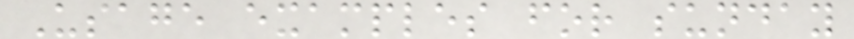Usage examples for sunday
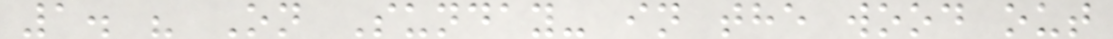1. " On Sunday- in the wood out
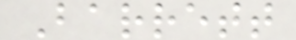Barrett
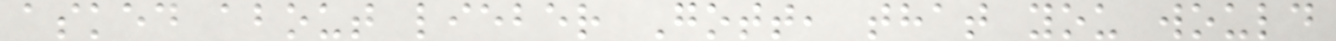asked about lieber Gott, that you would
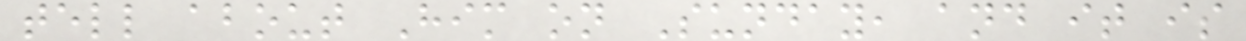tell about Him on Sunday, and it is
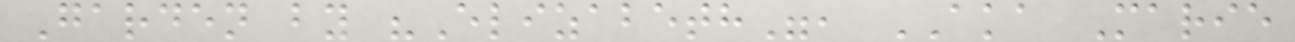Garden by "Elizabeth", AKA Marie
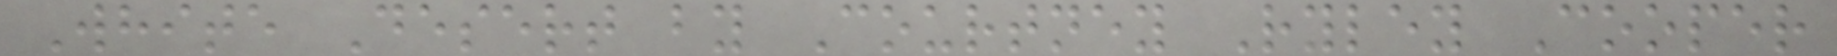White Desert by Courtney Ryley Cooper
